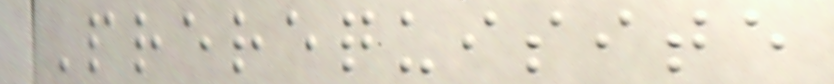Prerequisite
